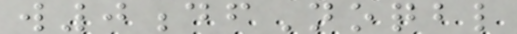w0dfNoqbl
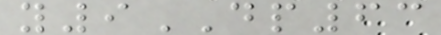y9DP63
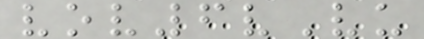vov6vVu
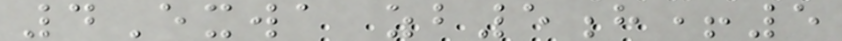4Exwa zb5h+5
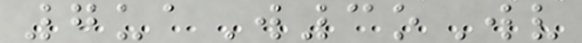7uaW3oWv
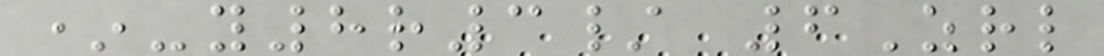*-y8r3/ 6Zrl
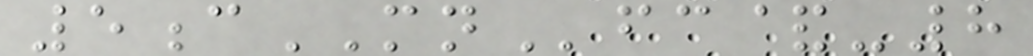5cMNfc&-8
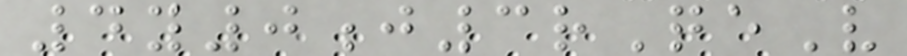4y0j3rQeV
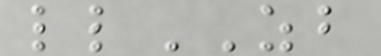llZB
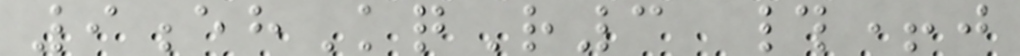9ehKqR3 #+j
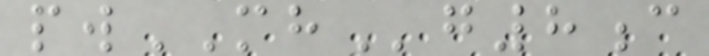pwMHg8c
